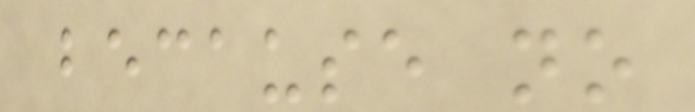because no
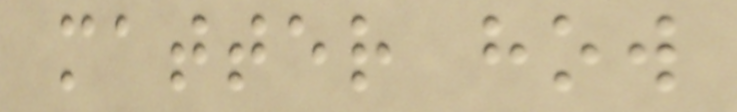matter how
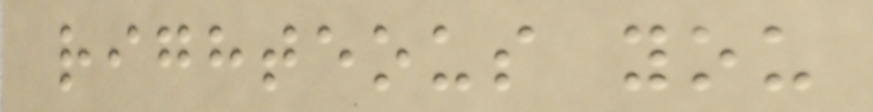righteous you
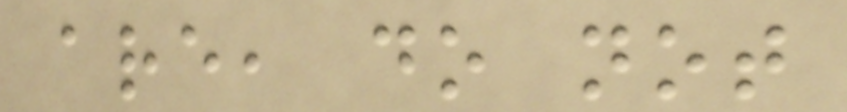are, do not
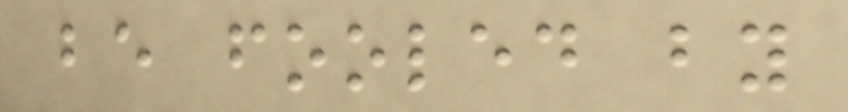be fooled by
